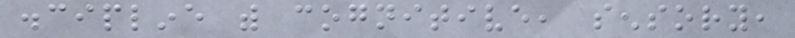discipline with cognitive, sensory,
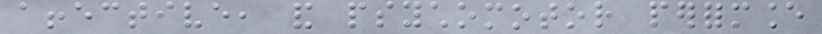affective, and psychomotor performance
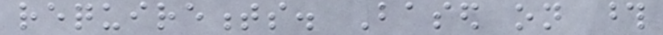requirements. Based on those
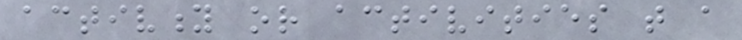activity or activities that a
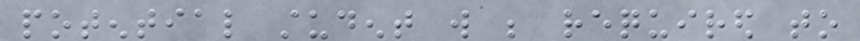potential student will be required to
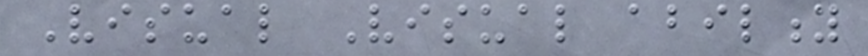Visual Visual ability
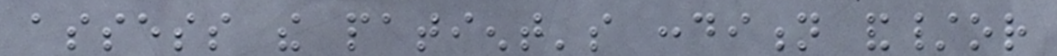assess the patient's condition and/or
